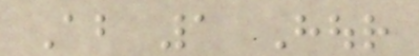About 1 Hour
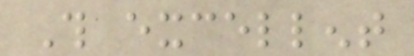This excellent
